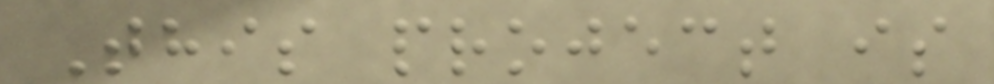This project is
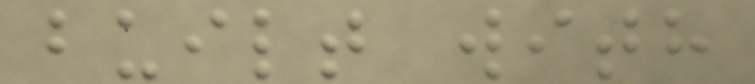built with
